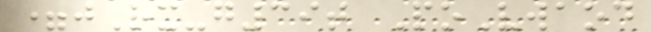=jRx-g39t PoVwaod
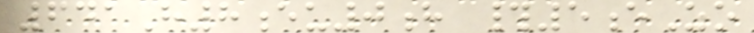641H8eu0h #5eZo
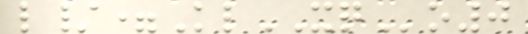l/=KlXQo0
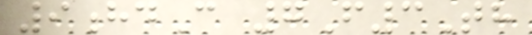9hdC 7F3Th
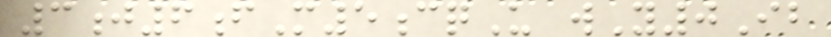3j6fM5cqU wY0Ib
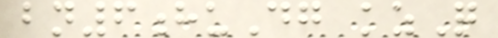bn6huDg kzQ
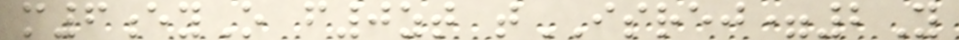m6eyO f0zt tISREJ=2Y
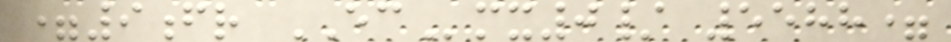=9fr ECmx0/ 5588=
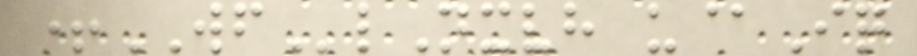+WFlNxvh u@Iq
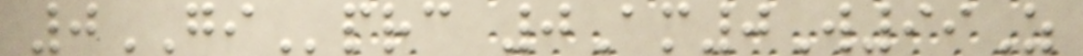0GIprc 0Am0W99Z
